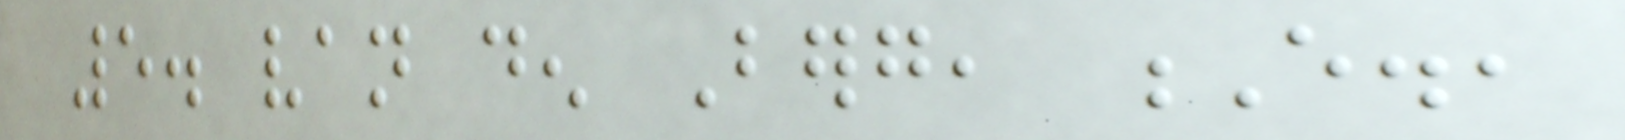5. van den Berg, E.,
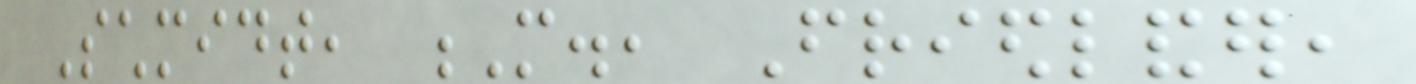Schmidt, M., Friedlander,
